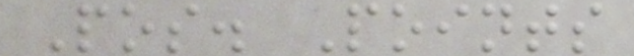Pos. Points
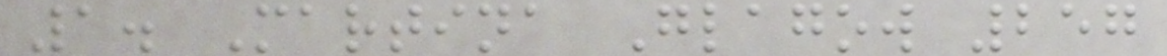1. Martina Glagow 257
